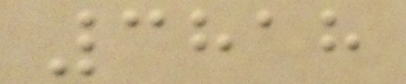3818
